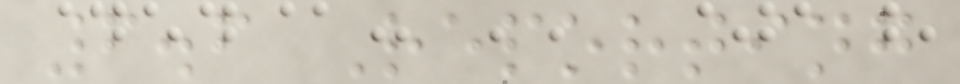6.6 Reporting
